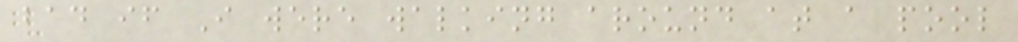bad if I were walking around at a pool
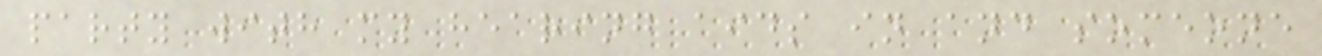party with my hearing aids in and someone
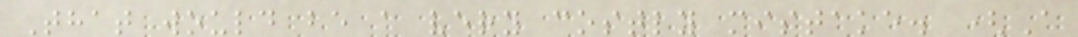That would be a very costly mistake. (A
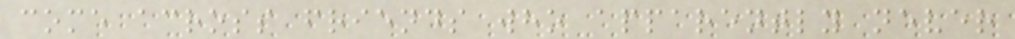come across friends who apparently never
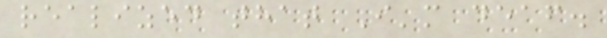realized that I'm deaf.
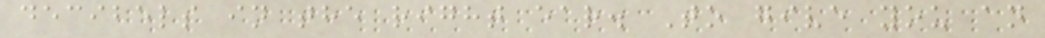decibels in the right ear. To give you an
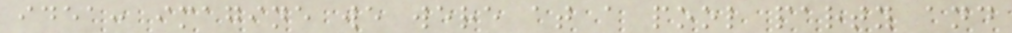idea: imagine we were at a pool party and
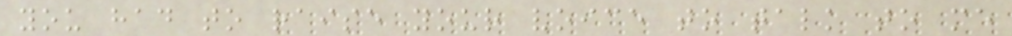you had to raise your voice to talk to me
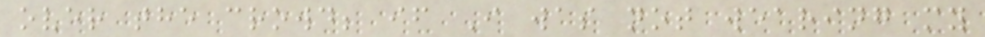over the crowd; if I was not wearing my
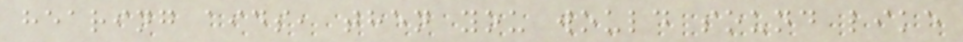hearing aids, then you would sound like
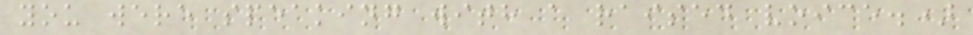you were speaking with a raised voice.)
